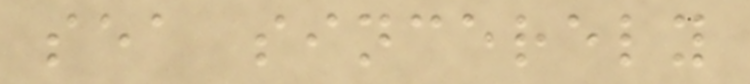sea sincerely
